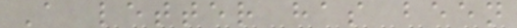A letter has been
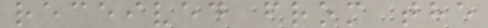received from the
